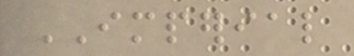IMPERIAL
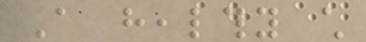A healthy child
